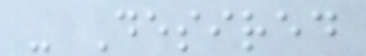- Desired
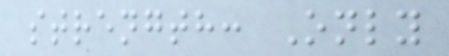strength: Only
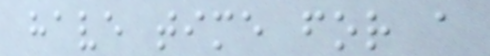have time for a
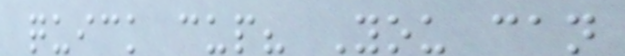quick cup? You can
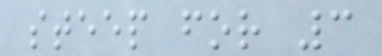steep for 3
